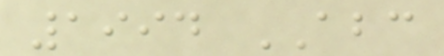1994 ABC
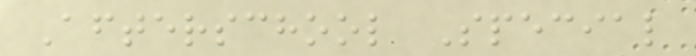Afterschool Special
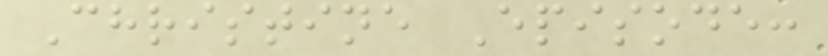Christine Episode:
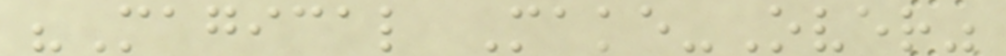"Magical Make-Over"
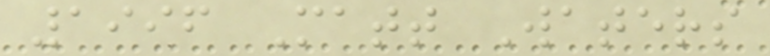1996 Matt Waters
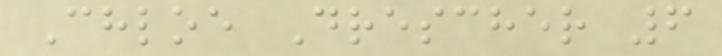Chloe Drescher 6
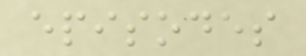episodes
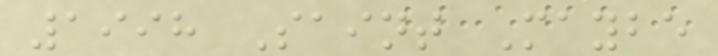1998 Saint Maybe
